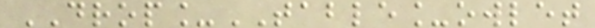DROP_TABLE_owlet
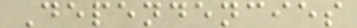Dependencies
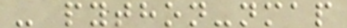- python-nmap
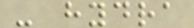- hydra
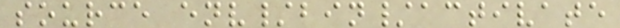source env/bin/activate
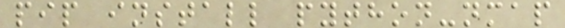pip install python-nmap
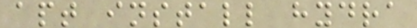apt install hydra
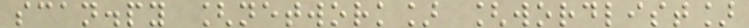scan.py [network] [wordlist]
